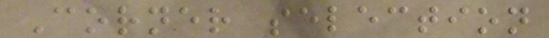Corner selection
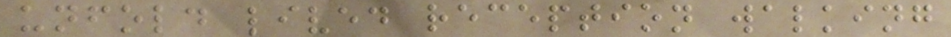unfold lived reception walking
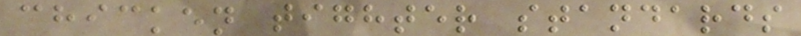chicken tighter standards
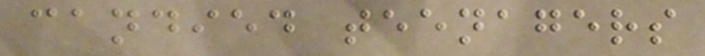candied teenagers
